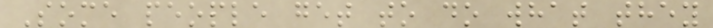Some people get to do what they
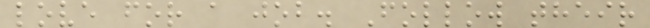love for a job. Follow their
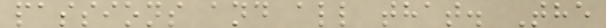passions and all that. The
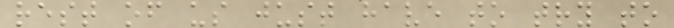rest of us just have to try to
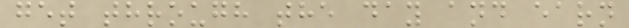get through the day and earn
